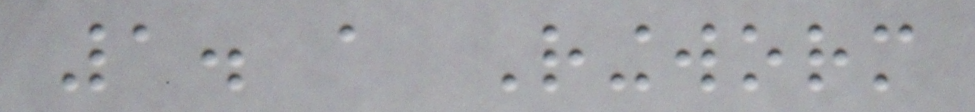1. a Ringworm
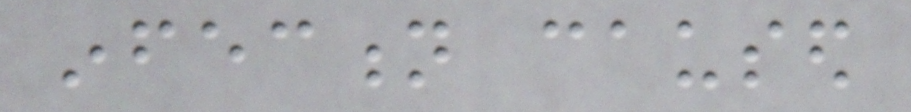infection caused
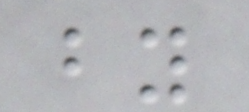by
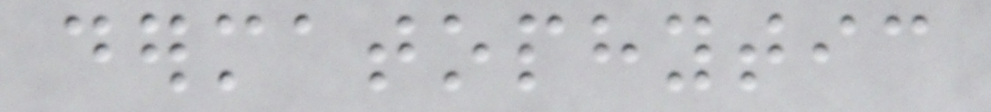dermatophytic
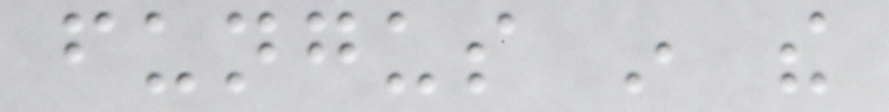fungus in the
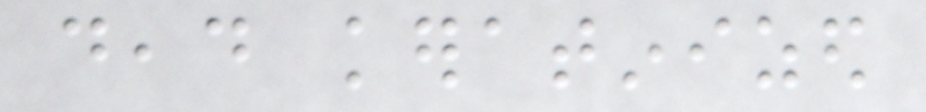dead keratinized
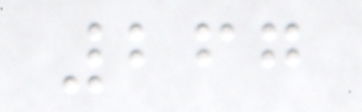267
